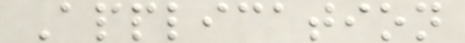Application
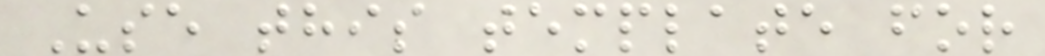Use this template for
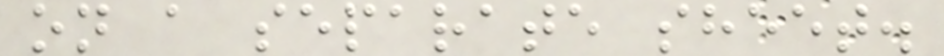on a separate sheet.
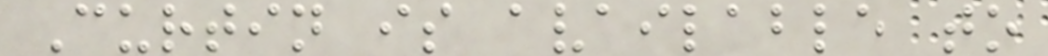Curtin is available to
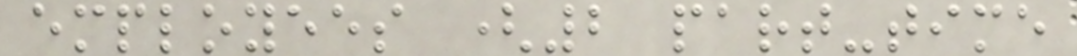employees (2 part-time
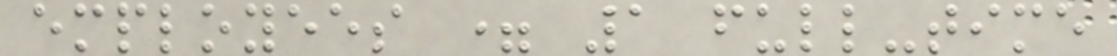employees = 1 full-time
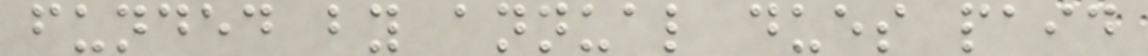funded by annual dues paid
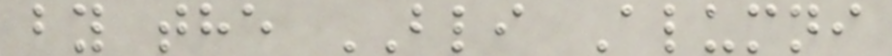by the BLI Alumni
